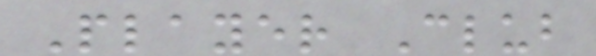Player Club
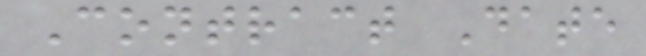Contract Date
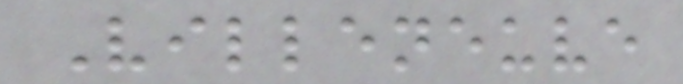Villeneuve
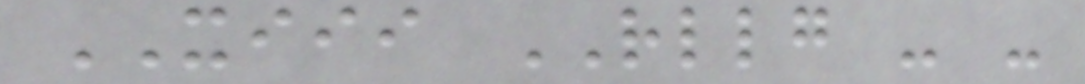XIII RLLG - -
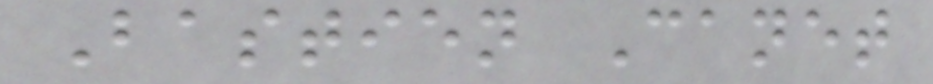Bastien Canet
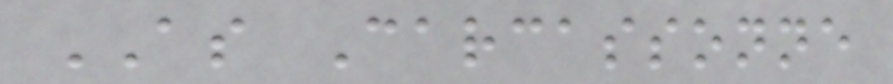AS Carcassonne
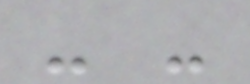- -
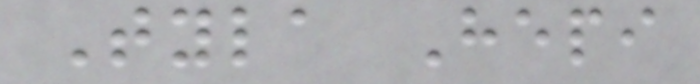Tyla Hepi
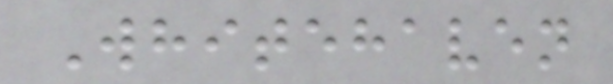Whitehaven
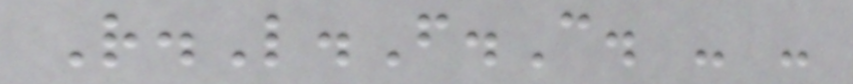R.L.F.C. - -
